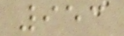953
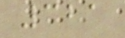321
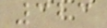323
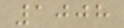1008
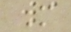M
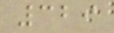329
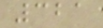321
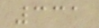331
